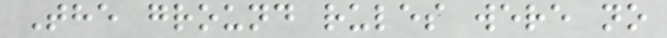The ground rules were no
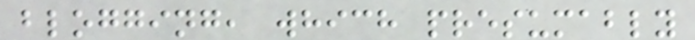blogging, which presumably
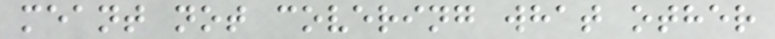meant not covering what other
